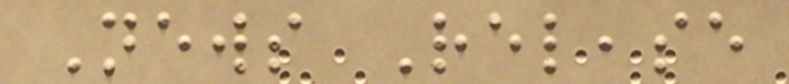News Release
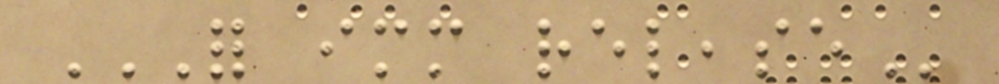FOR IMMEDIATE RELEASE
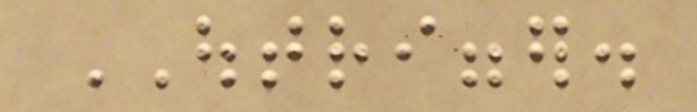OUTRIGGER.
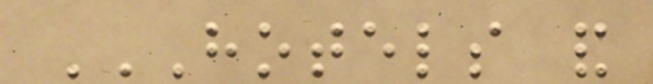HOTELS AND
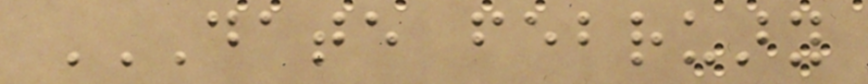DATE FEBRUARY
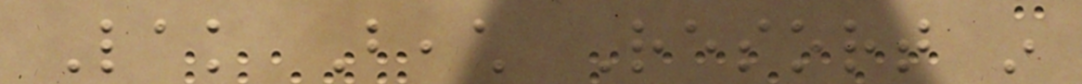Lak Beach Resort in
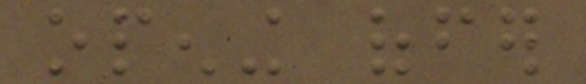opening offer
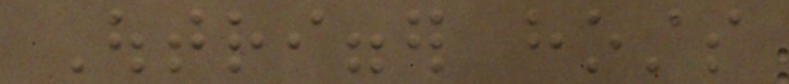Outrigger hosts
